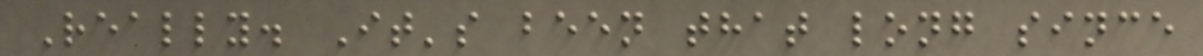Really. It's been that long since
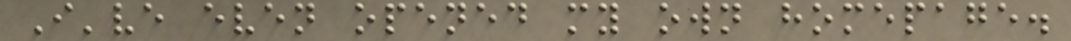I've even opened my own homepage.
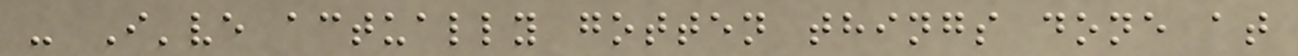- I've actually gotten things done at
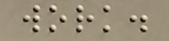work.
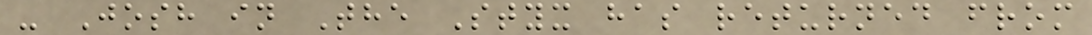- Josh in The Styx has returned from
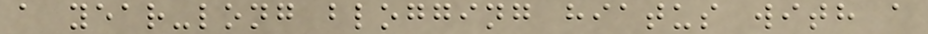a year-long blogging hiatus with a
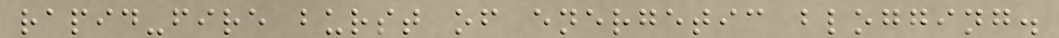rapid-fire burst of energetic blogging.
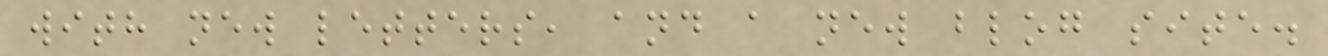with new letters, and a new blog site.
